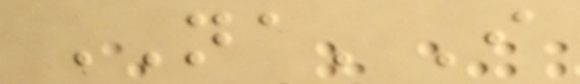NA'I
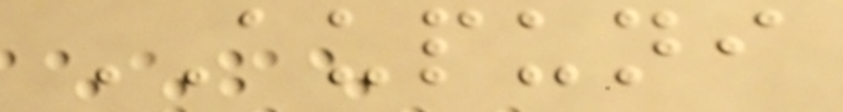AUPUNI
